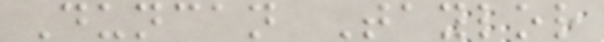Duncan Taylor
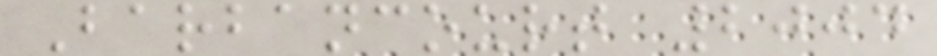Barbancourt 2004
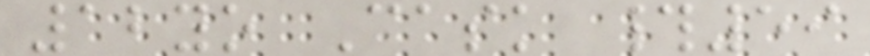12yo Cask #59
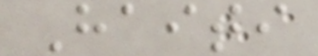Haiti
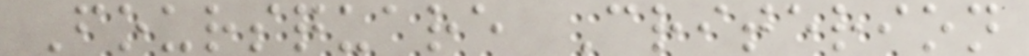Foursquare Criterion
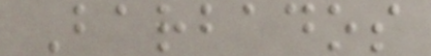Barbados
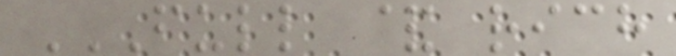FULL & RICH
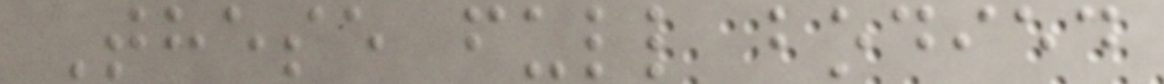These full bodied
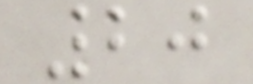20
